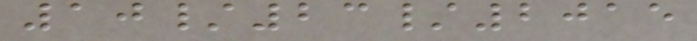10/23/2015
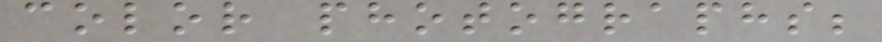color photographs;
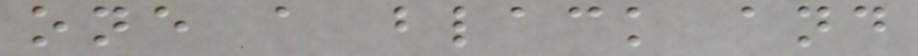one a black and
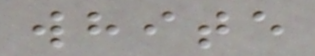white
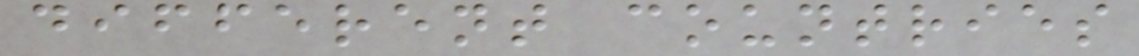different countries
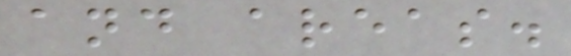and areas.
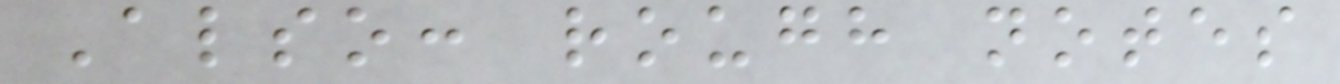Also: rough notes
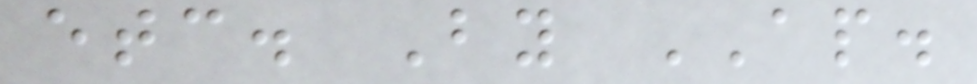etc. By AP.
